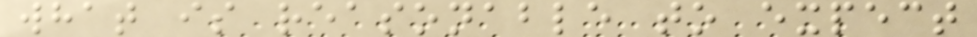what is reasonable to expect
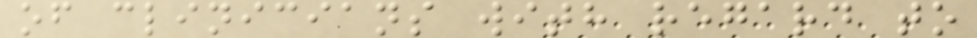of clinicians with regard to
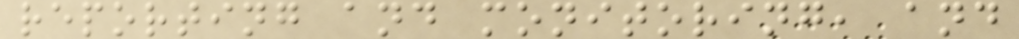reporting and monitoring, and
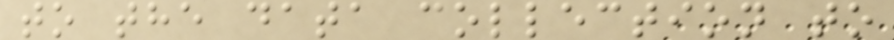to the data collection to
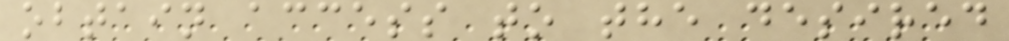obtain access to the desired
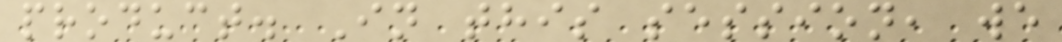product. In this session, we
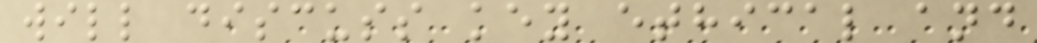will discuss key ethical and
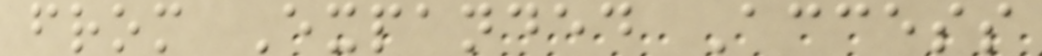from Expanded Access
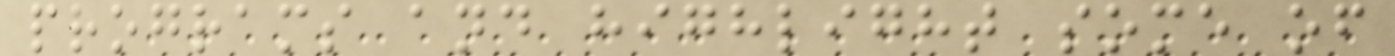programs and highlight some of
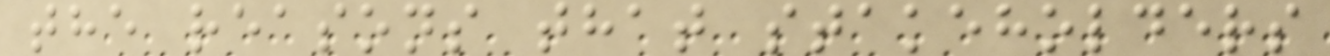the reasons that stakeholders
